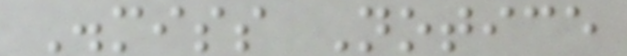Dismiss Notice
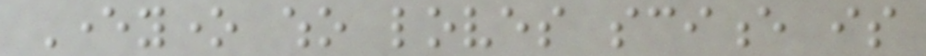Everyone who loves science is
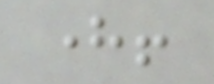here!
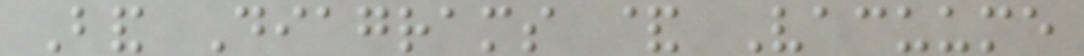Band Diagrams & Vacuume
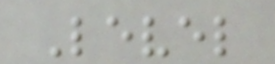Level
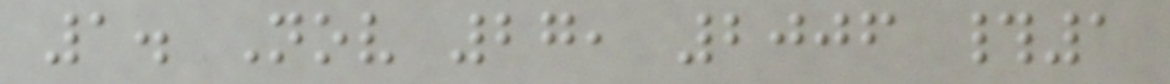1. Nov 27, 2006 #1
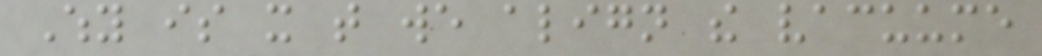Why is it that we align the vacuume
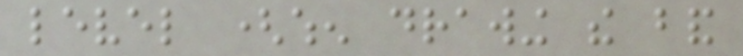level (when drawing the band
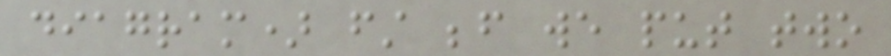diagram) first before we put two
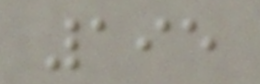195
